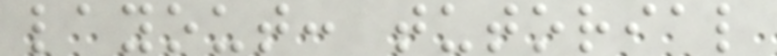layout: tutorial
